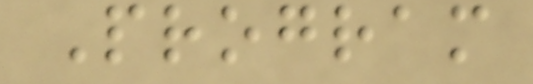Program
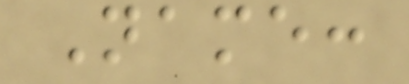Name:
